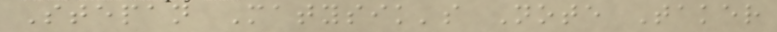Stepan Matysik's Note Taker
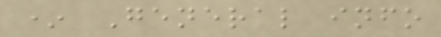* General info
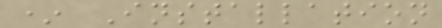* Installation
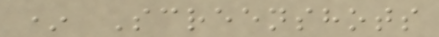* Screenshots
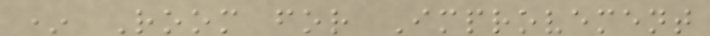* Room for Improvement
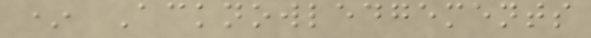* Acknowledgements
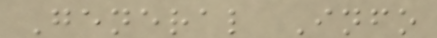General Info
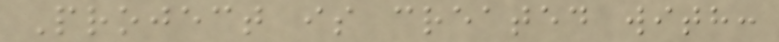Project is created with:
